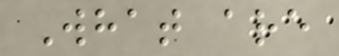What are
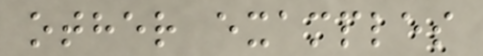other examples
